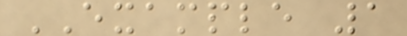EXAMPLE 1
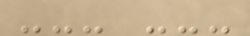--- ---
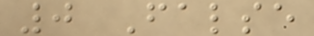0 False
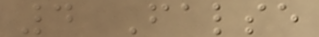4 False
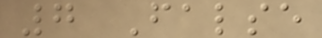7 False
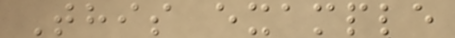This example
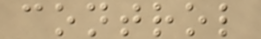control
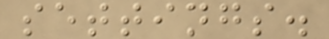settings.
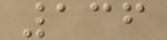136
